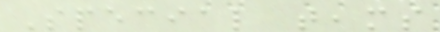Special teams
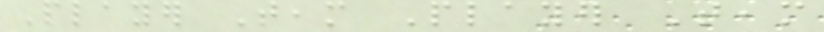Player Team Player Team
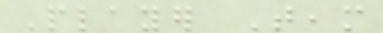Player Team
